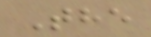The
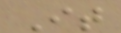It
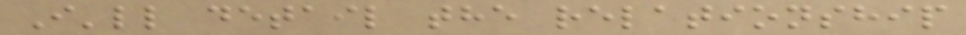I'll detail the relationship
